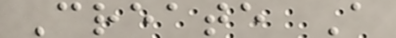Create A
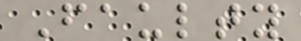Faulty
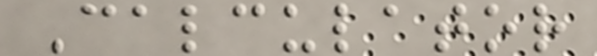Calculator
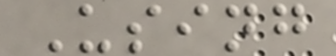Using
